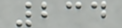234
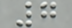7
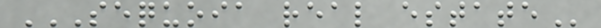SEQUOIA REAL ESTATE
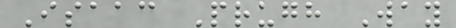Isaac Prugh Way
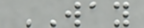WAY
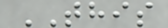THIS
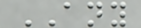ANY
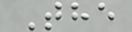The
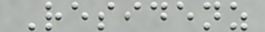Residenz
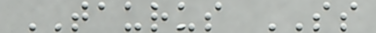TAURUS SS
